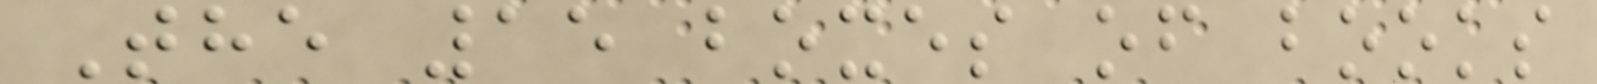The 15 boxes of books
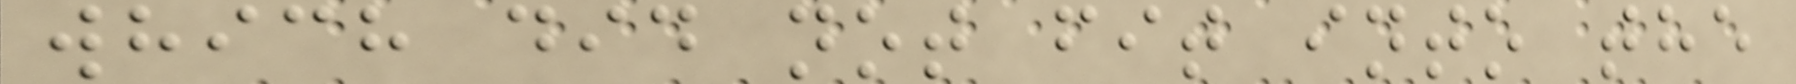which did not fit into the
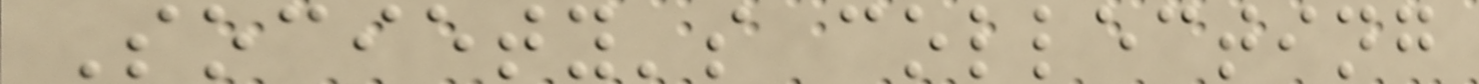Society's collecting
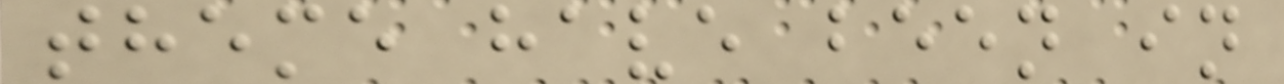theme have been in
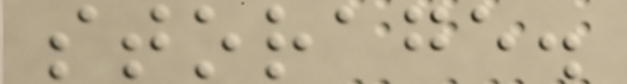storage.
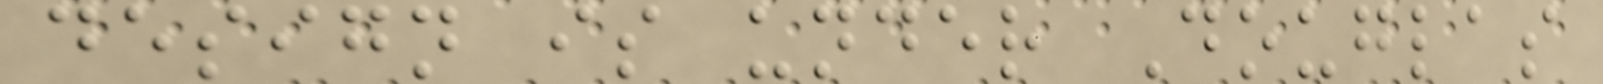design is under Douglas
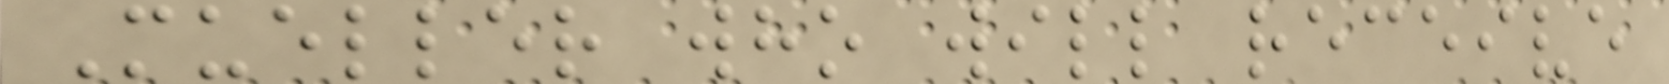Mueller who will receive
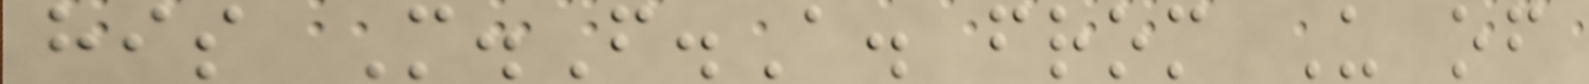his M.F.A. from U of
